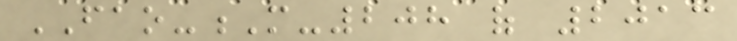FAO-M-208 of 2013
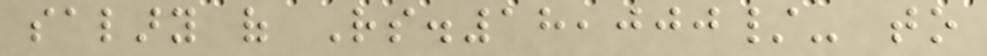salary of Rs.18,000/- to
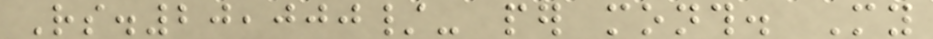Rs.20,000/- per month. My
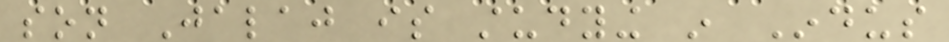son Jalaj is studying in Indus
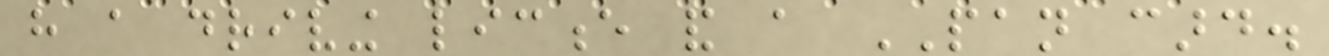have a driving licence and a PAN card.
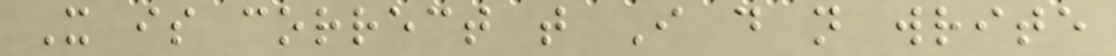It is correct that I do not write
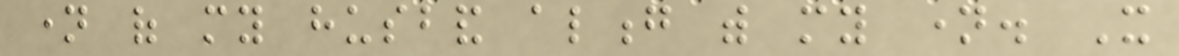name of my husband along with my name. It
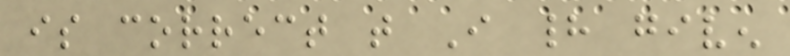is correct that I had given
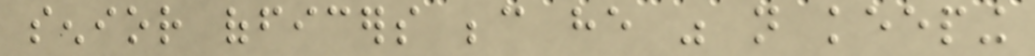senior officers because he was not keeping
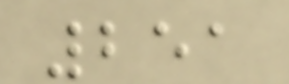251
